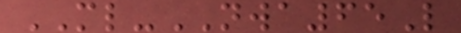ML-NWA65L
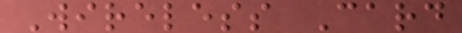Wireless Card
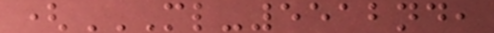(ML-5512ND,
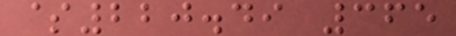$220.49 365
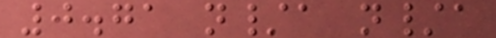0.71 n/a n/a
